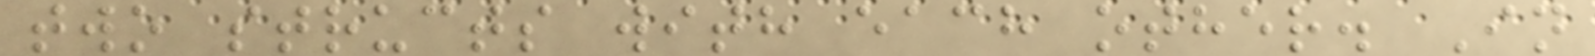two structs with each other. In
